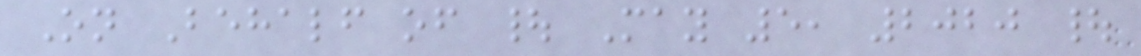On Behalf of | May 5, 2020 |
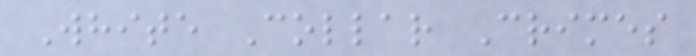White Collar Crimes
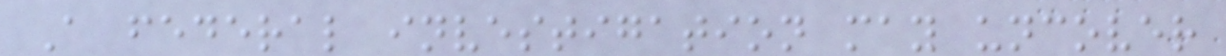A federal investigation may uncover
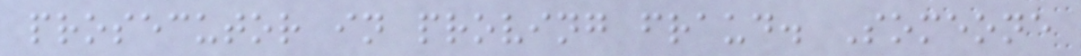prosecutor in proving fraud. Someone
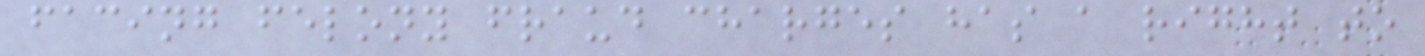facing felony fraud charges has a right to
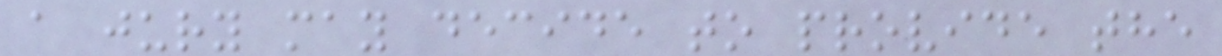a jury may decide to provide the
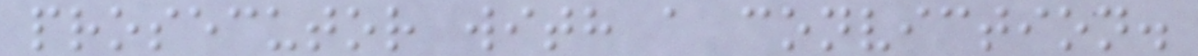prosecutor with a conviction.
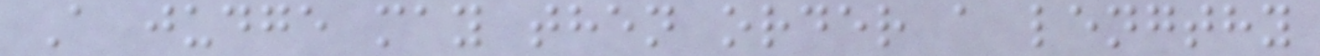A judge may then order a lengthy
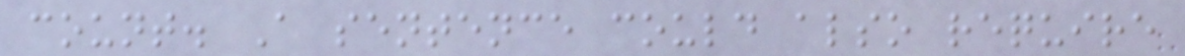count. A sentence could also require
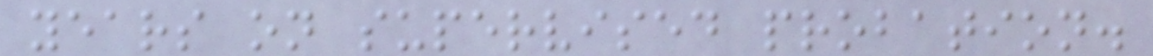years on supervised probation.
